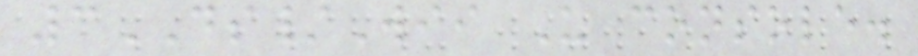3DS/Wii U console.
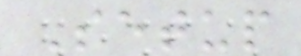Setup
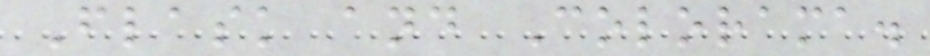Flask and Colorama.
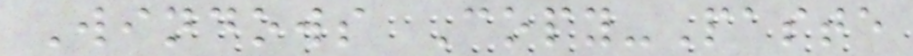Windows Copy-Paste
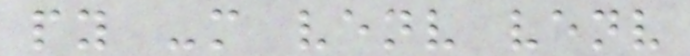py -m venv venv
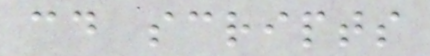cd scripts
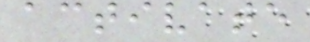activate
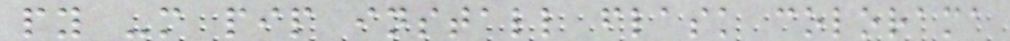py -m pip install flask colorama
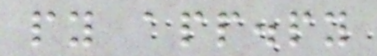py app.py
